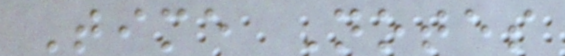Time Notes
